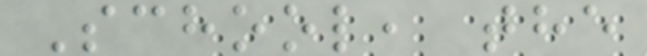School, the
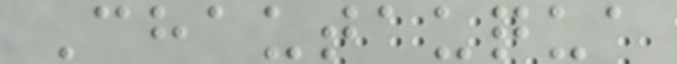Chautauqua
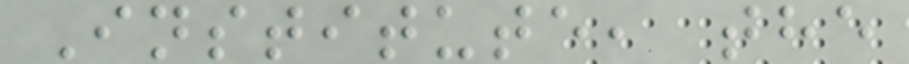Institute, the
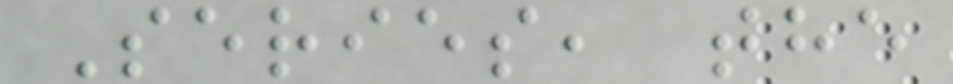Series, the
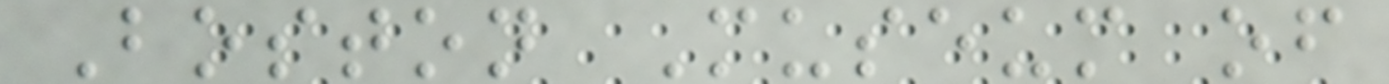Boston Museum of
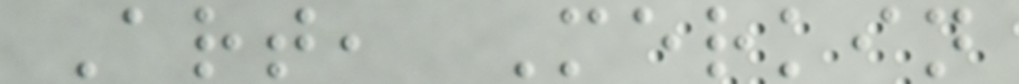Art, Merkin
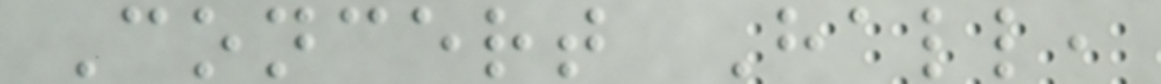Concert Hall,
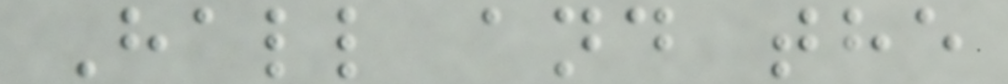Hall and the
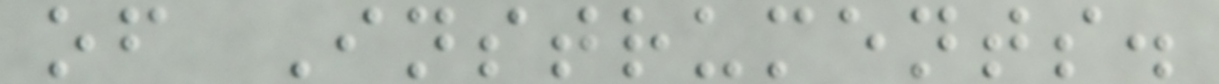of Instruments.
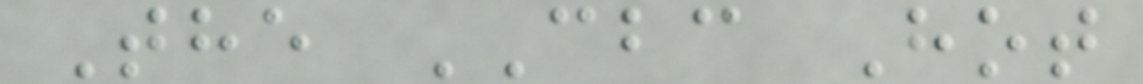The CBC Hot
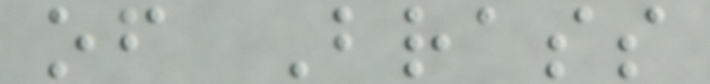of Brass
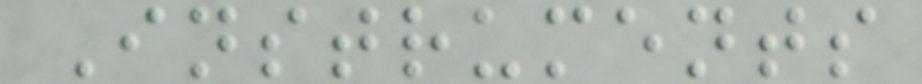Instruments
